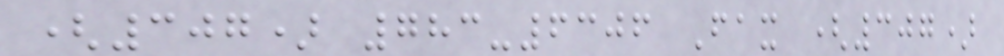(307) 783-6306 Fax (307)
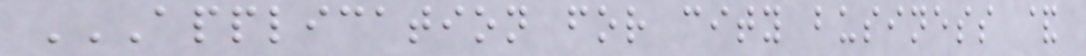APPLICATION FOR CITY BUSINESS &
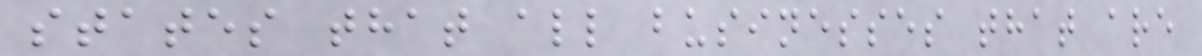states that all businesses that are
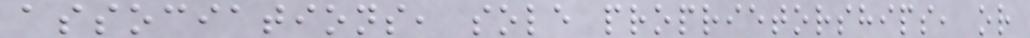associations, sole proprietorships, or
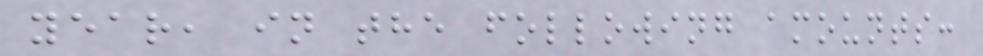year, in the following amounts:
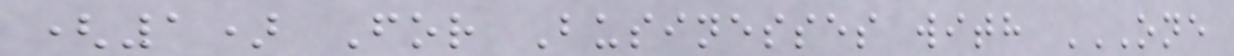(1) For Businesses with ONE
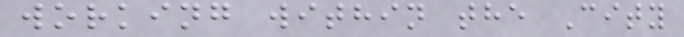working within the City
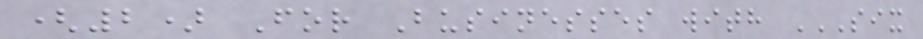(2) For Businesses with SIX
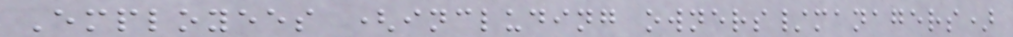Employees (including owners/managers)
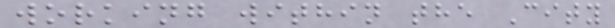working within the City
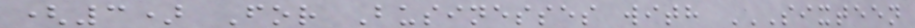(3) For Businesses with SIXTEEN
